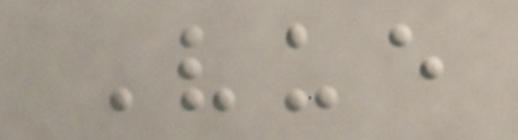Vue
